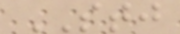STJ
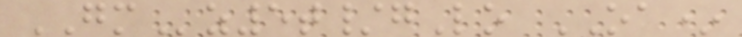GMz5t/gLo OA*
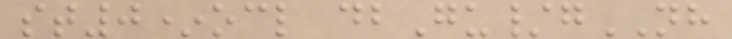st0*ocl dbGu/gNH
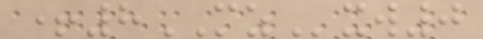+8MZxw0
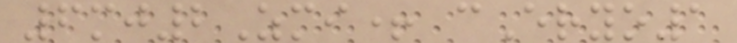6mj2Zmi+ cEryo1
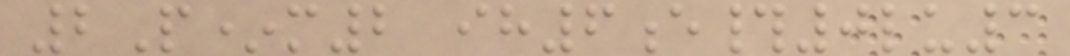2P*m2 ih6e#0lu3
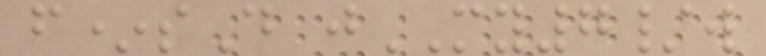f*sD jMY7/w
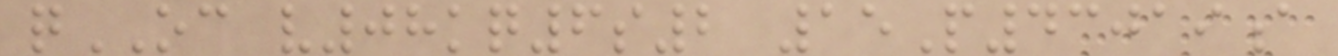qOC v08kq6s2 15P43019a
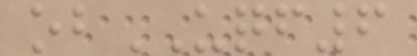obUQF6
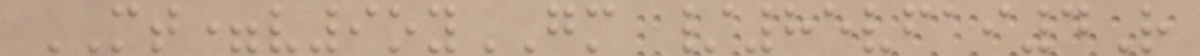MT=v9oyGM /85vfai4R
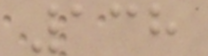138
